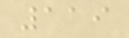119
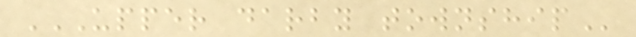UPPER DARBY TOWNSHIP
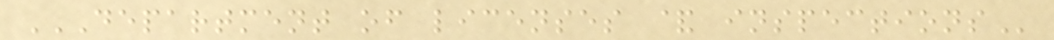DEPARTMENT OF LICENSES & INSPECTIONS
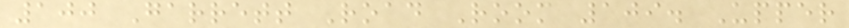100 Garrett Road Room 109. Upper
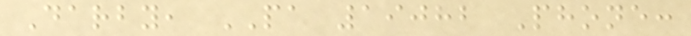Darby, PA 19082 Phone:
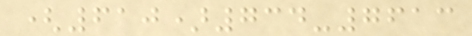(610)734-7613
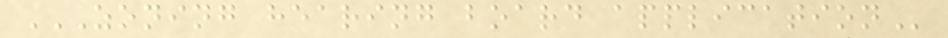ZONING HEARING BOARD APPLICATION
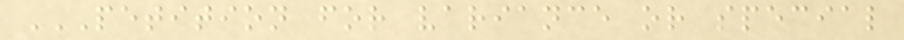PETITION FOR VARIANCE OR SPECIAL
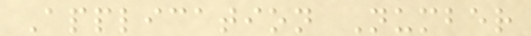Application Number
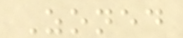Zoned
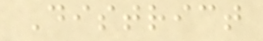District
